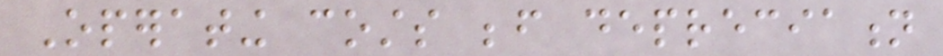Operating costs before depreciation
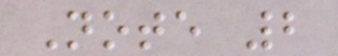Note 2
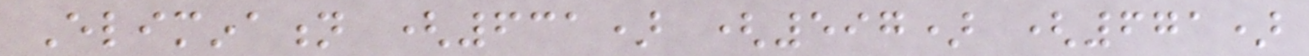Elimination (631) (597) (671)
